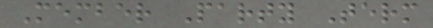Member Party Term
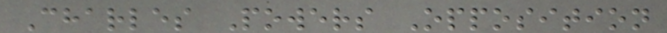Charles Powers Opposition
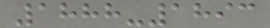1888-1893
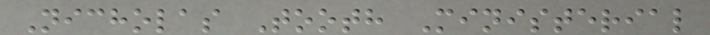Nicholas Tooth Ministerial
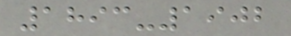1893-1902
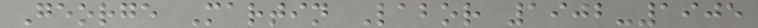George Martin Labor 1902-1905
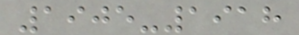1905-1918
